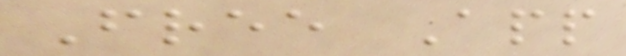Free App
